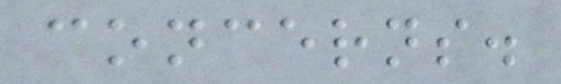concerns.
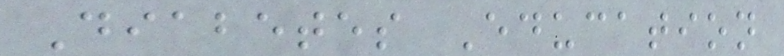Diabetes Education
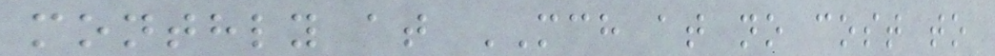monthly at MCH at no cost to
